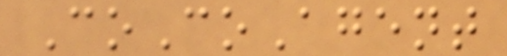CoCoAgent
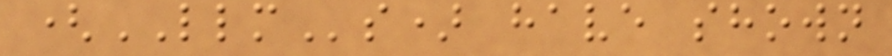(LLMs) have shown
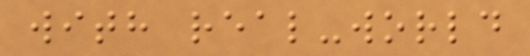with real-world
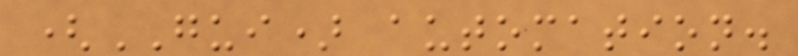(GUI) automation.
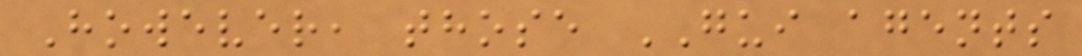However, those GUI agents
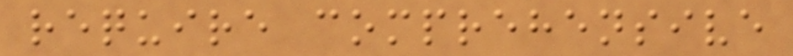require comprehensive
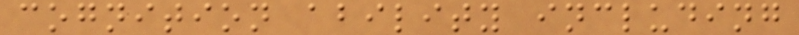cognition ability including
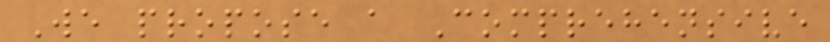We propose a Comprehensive
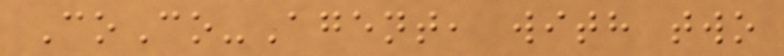CoCo-Agent, with two
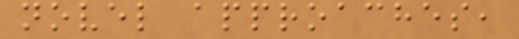novel approaches,
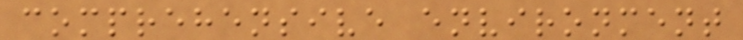comprehensive environment
